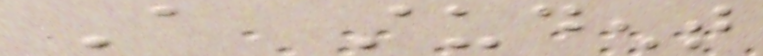A student
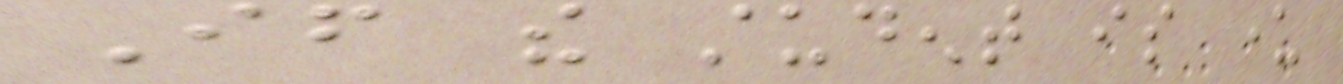If the student is under
